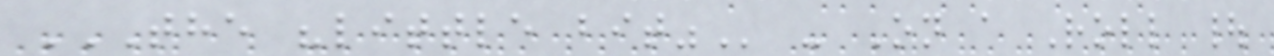THE "LITTLE BIT" - On a Roll |
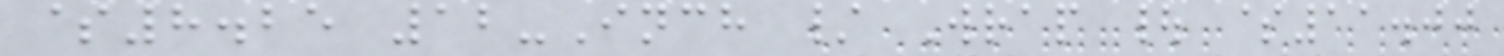$8.25 12-Inch / Wrap | $11.00
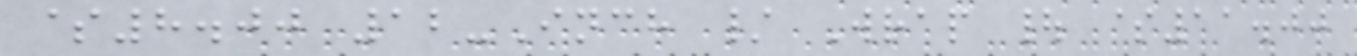$8.00 12-Inch / Wrap | $11.00
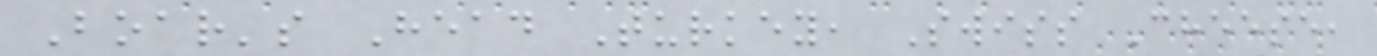Boar's Head Turkey, Swiss Cheese,
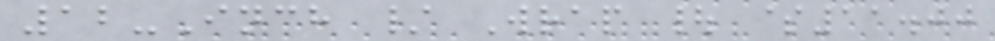12-Inch / Wrap | $11.00
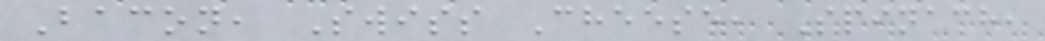Bacon, Swiss Cheese, Spinach,
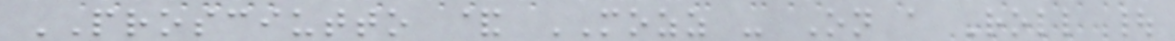PROSCIUTTO & MOZZ - On a Roll |
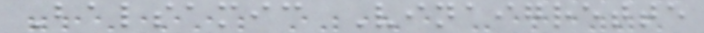Balsamic Vinaigrette
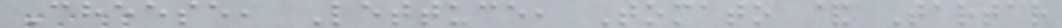Cheese, Lettuce, Tomato & Tartar
